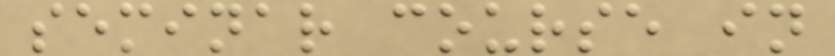seminar course in
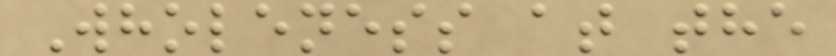Wholeness at the
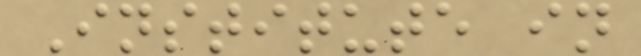Institute in
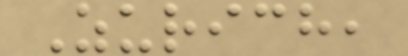Zurich,
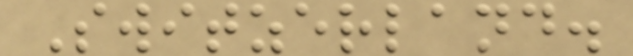Switzerland.
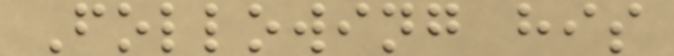Following his
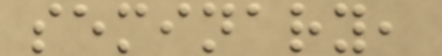seminary,
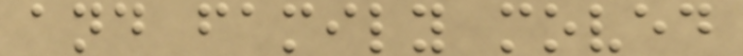and family moved
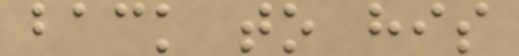back to his
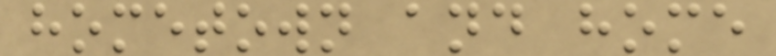hometown and home
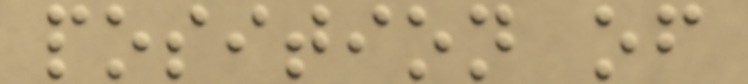position of
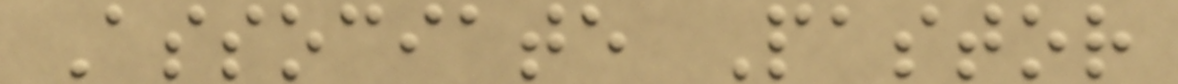Associate Pastor
